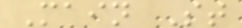Main St
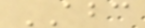ABC
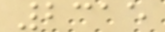2315
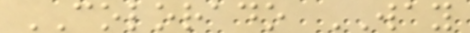COLORADO WAY
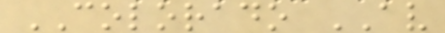COLORADO AV
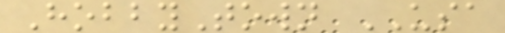HobbyTown USA
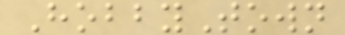HobbyTown
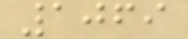1069
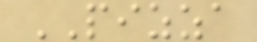PIZZA
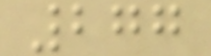277
